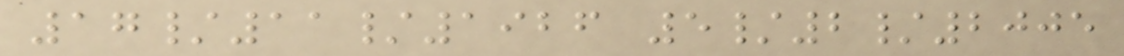17/11/1926 5/2/2005
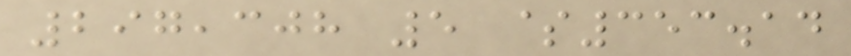297,308 5 $353.14
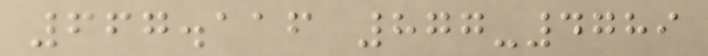667.116 877-4789
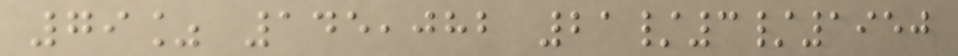79% 145,082 21/3/1950
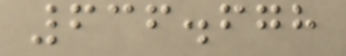636.678
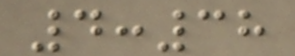4:38
